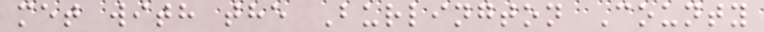met with the Burlington County
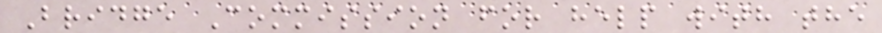Bridge Commission for help with the
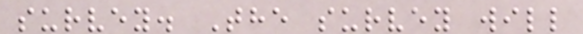survey. The survey will
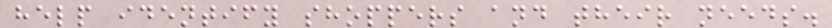help identify shoppers and their needs.
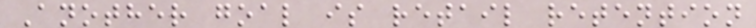Another goal is retail retention
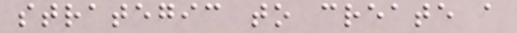strategic to create a
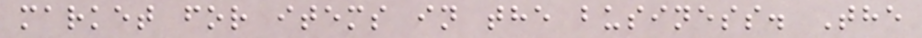market for items in the business. The
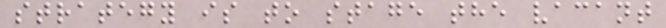strategy is to stage the vacant
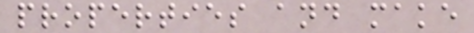properties and make
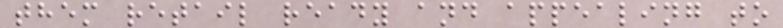them retail ready and appealing to
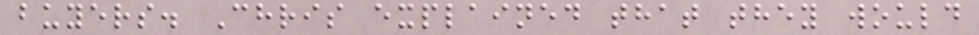buyers. Chris explained that they would
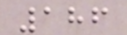186
